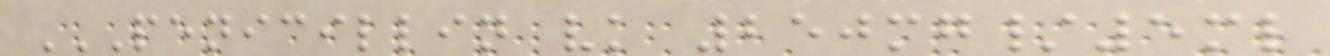PENICILLIN VK 250MG/5ML
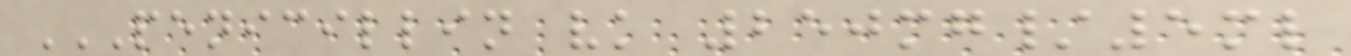PENICILLIN VK 250MG/5ML
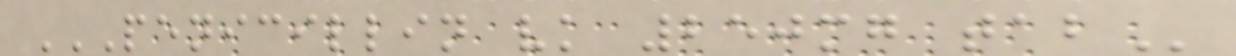PENICILLIN VK 250MG TAB
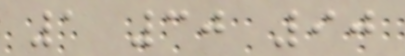1 30 90
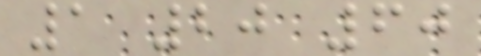1 20 60
